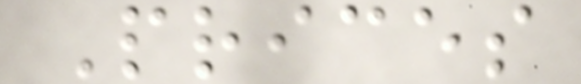Prices
